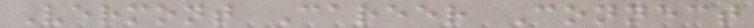Vermont Career Connect
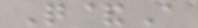Q&A
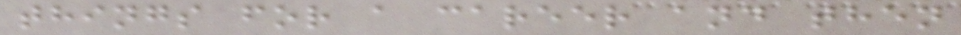things for a career and then
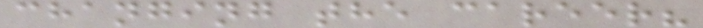changing the career?
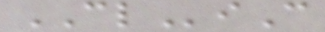CLiC
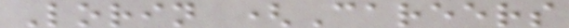Lorin (Careers
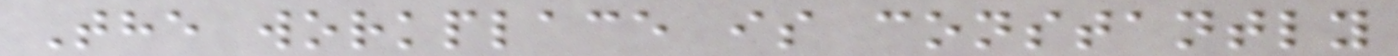The workplace is constantly
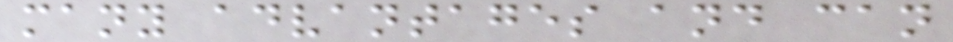many advantages and can
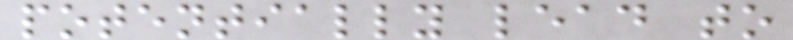potentially lead to
